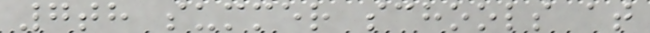7th summer schools at
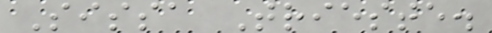Sissa Trieste.
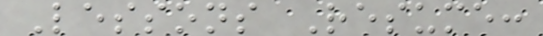Lessons Resume:
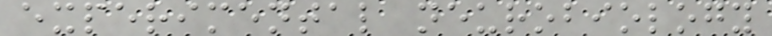experimental neurobiology
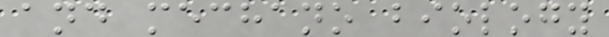and mechano biology
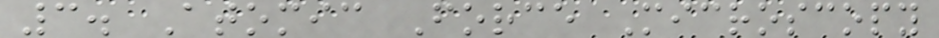3. Atomic Force Microscopy
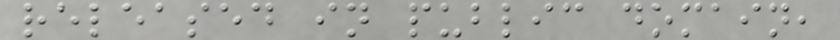released in public domain,
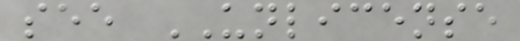see UNLICENSE
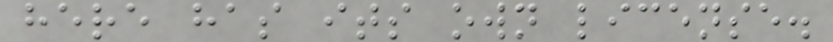here has its own license.
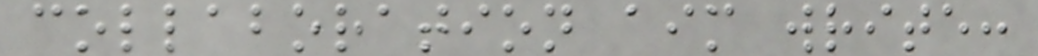collaboration aim write:
